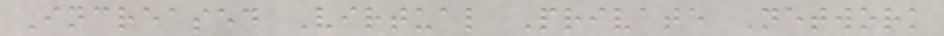Increased Virtual Private Network
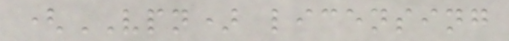(VPN) licensing
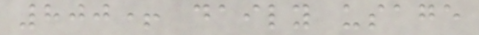800+ daily usage
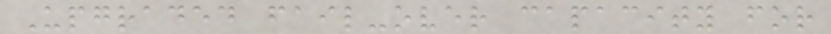Upgraded fail-over capacity for
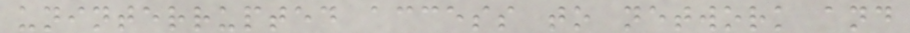uninterrupted access to network and
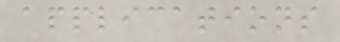applications
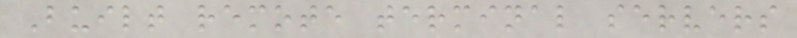Built remote terminal servers
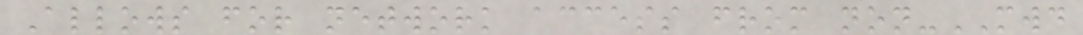Allows for network access from non-MWD
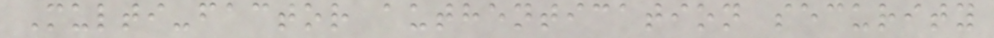Multi-factor authentication security
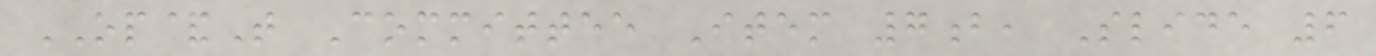OP&T Committee Item 7b, Slide 6
